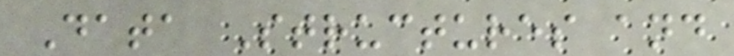Data Structures and
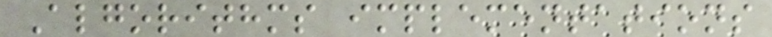Algorithms implementations
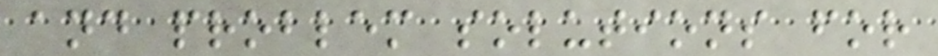and problem solutions for
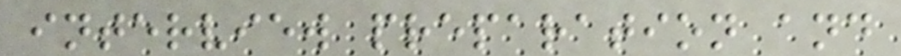interview preparation and
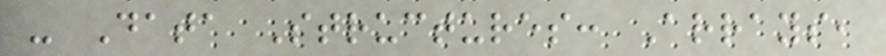- Data Structures: Arrays,
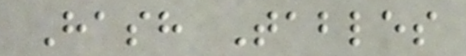Hash Tables
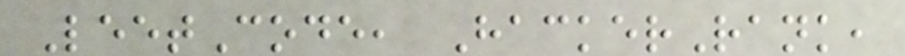LeetCode, HackerRank,
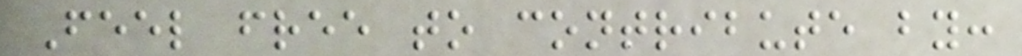Feel free to contribute by:
